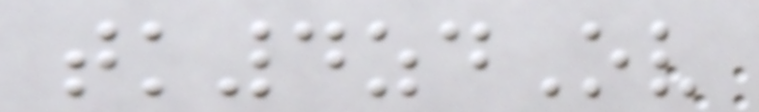tk4zdOv
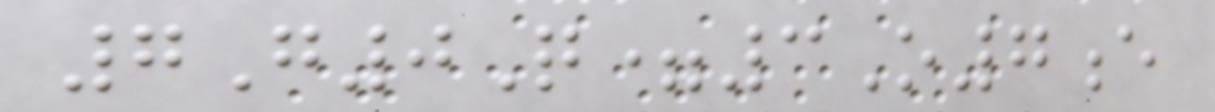7G0Q=3O7e
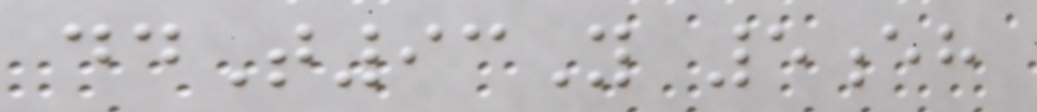ddT93Y 5eh
